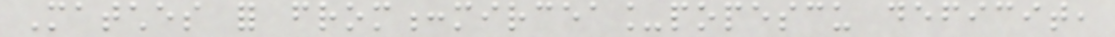Matches for from:mircea_popescu deficit,
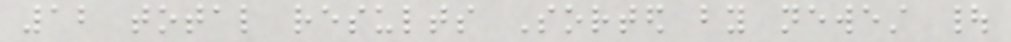12 total results Sorted by newest |
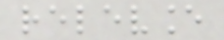relevance
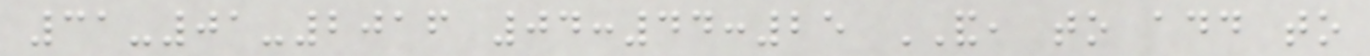31-01-2016 04:44:25 AND, to add to
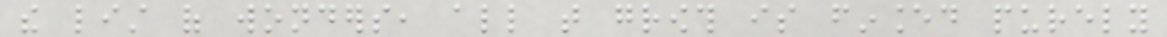the list of wonders, all that growth is financed purely
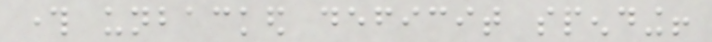through unbacked deficit spending!
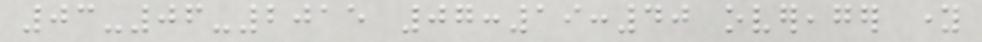03-06-2015 07:19:40 overeager young
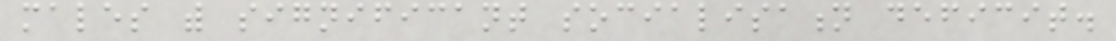males with significant socialisation deficit.
